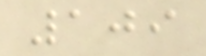109
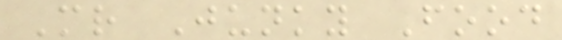Mr Junky Food
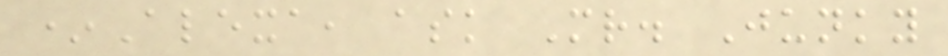*Alexa, ask Mr. Junky
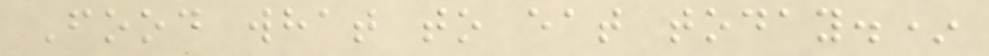Food what to eat today.*
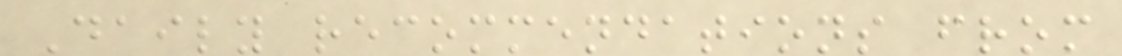Daily recommendations from
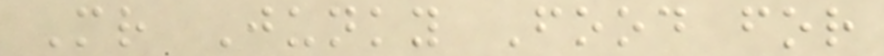Mr Junky Food for
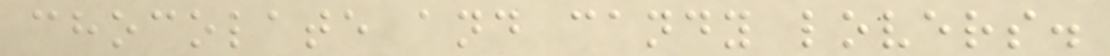chocolate and candy lovers.
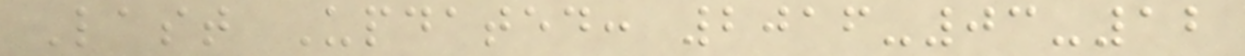Last Updated: 2016-03-12
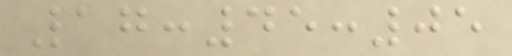17:45:05
